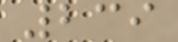239
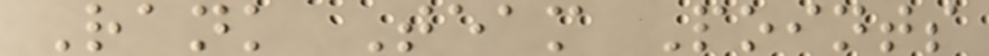Rank Team Points
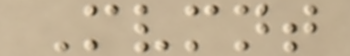Mvmnt
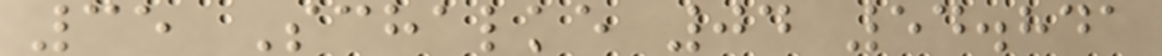35 Schalke 04 54.841
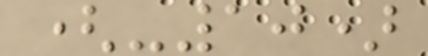(-10)
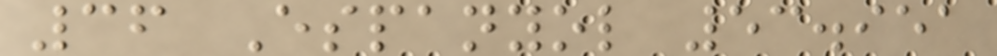36 Espanyol 53.951
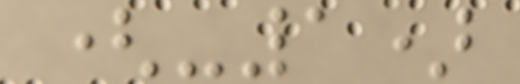(-1)
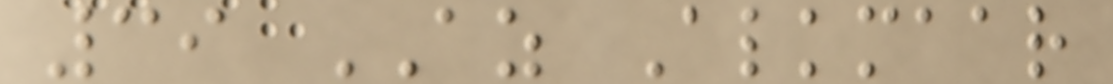39 AZ Alkmaar
